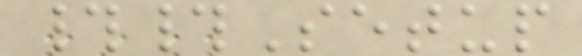##Setup
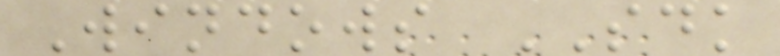Windows SDK
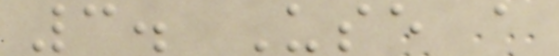3. Use a
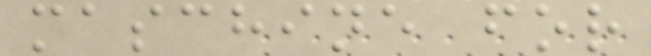maschine for
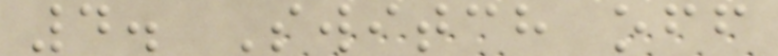4. Switch off
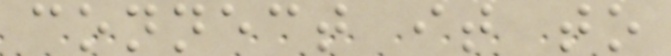connect it to
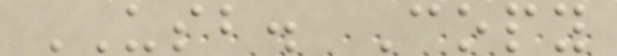USB. Copy
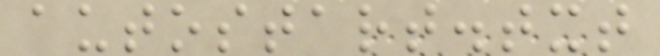autostart.txt
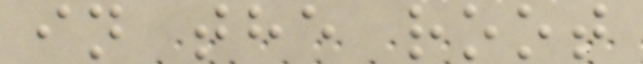in the root
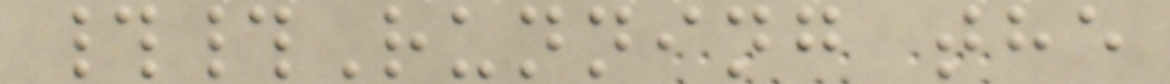##Running the
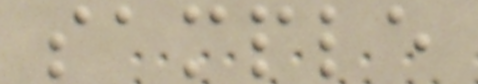sample
